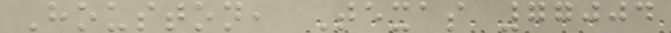Houston, Texas 77004
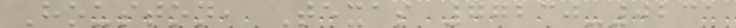Houston, Texas 77230-0231
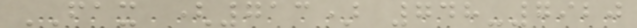FAX (713) 748-7920
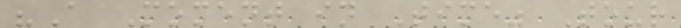"A Moment in Time" Tour
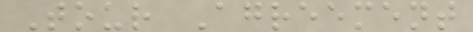Tour Agreement
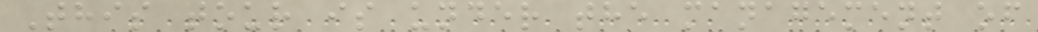This tour is under the management of
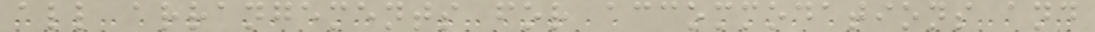all arrangements for accommodations and
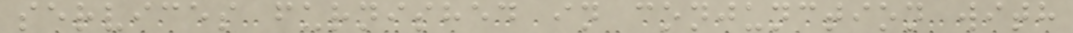services furnished in conjunction with
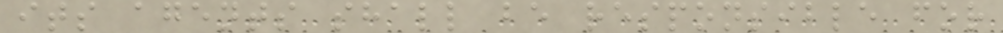its agents shall be responsible for
